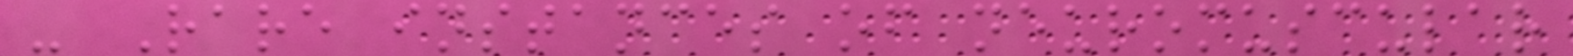- Rare instances of neuromuscular
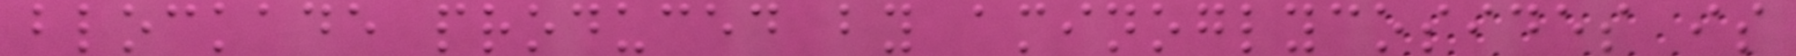blockade produced by aminoglycosides is
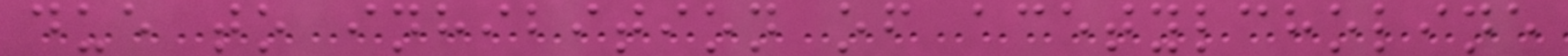due to inhibition of acetylcholine
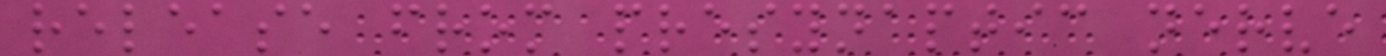release from presynaptic nerve
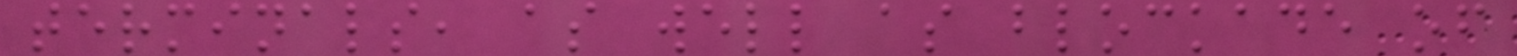terminals, as well as blockade of
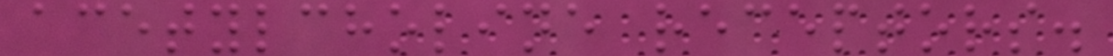acetylcholine receptors.
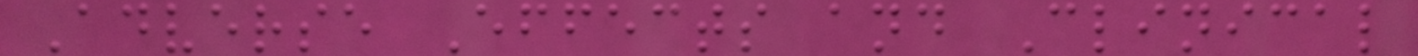Adverse Effects and Clinical
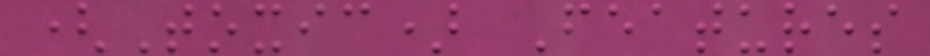(Toxic) Features
